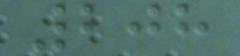208
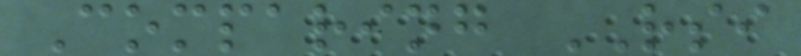Comparing RSI
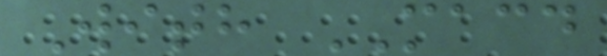With MACD
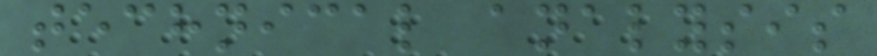technical analysis
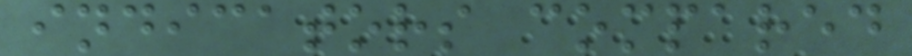indicators compared
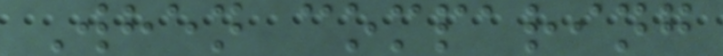When comparing
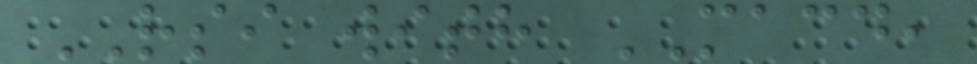RSI with MACD,
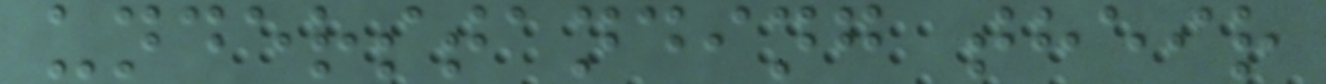understanding their
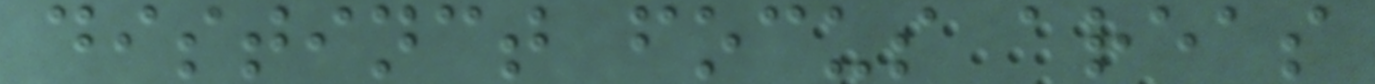distinct focus areas
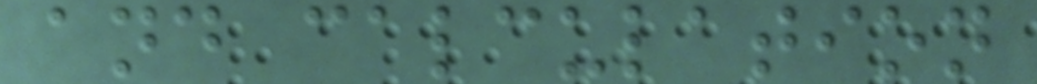and calculation
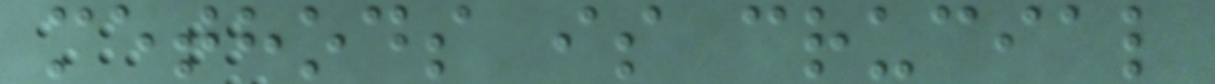methods is crucial
